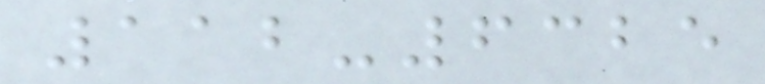112-6325
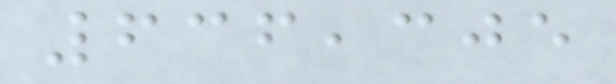636,305
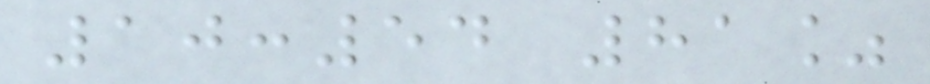10:54 81%
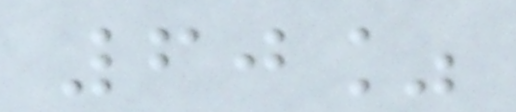60%
